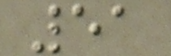51
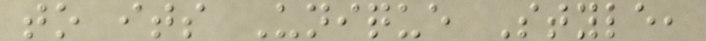to its Unique Style,
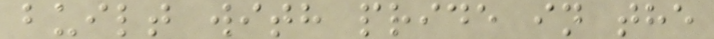built with pride in the
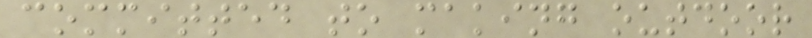committed to making outdoor
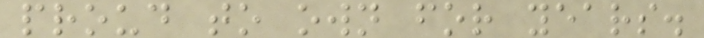proud to own for years.
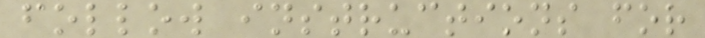follow instructions for
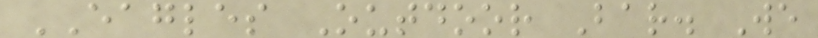EAGLES Outdoor Bar. We
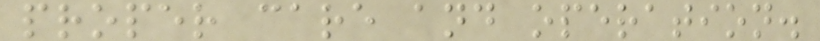proper care and operation.
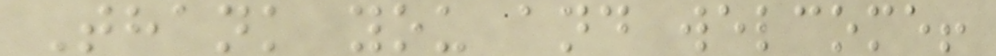Thank you and welcome!
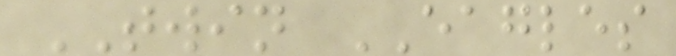TWIN EAGLES
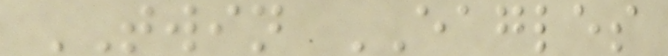TWIN EAGLES
